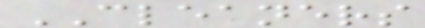CLEANERS
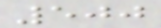500
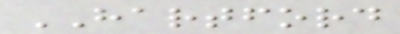HARTFORD
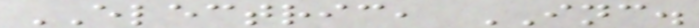ELECTRIC, INC.
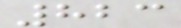823
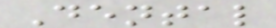Dental
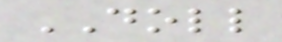DOLL
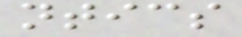ntics
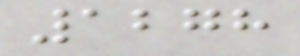1278
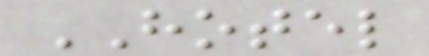HOTEL
